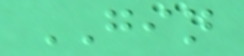GIN
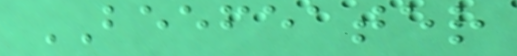BEEFEATER
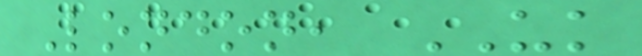London, UK
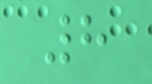8
